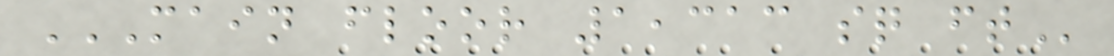MAIN FLOOR 1,313 SQ FT
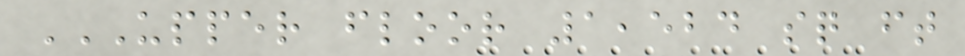UPPER FLOOR 1,524 SQ FT
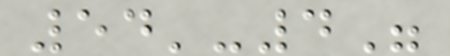54'-4"
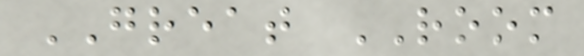GREAT ROOM
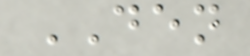DEN
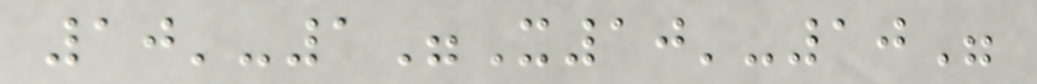10'-1"X10'-10"
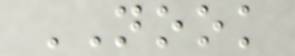NOOK
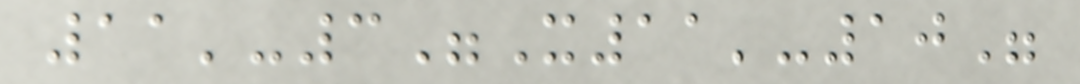11'-3"X11'-10"
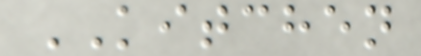KITCHEN
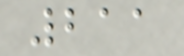211
